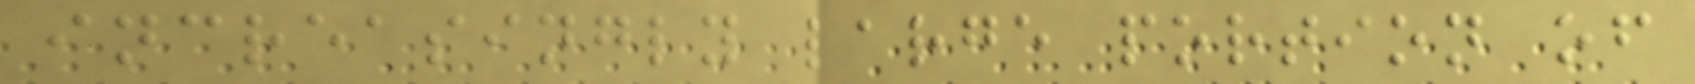increasingly large portion of
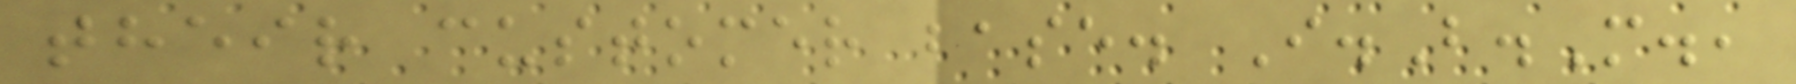their customer base. I.B.M.,
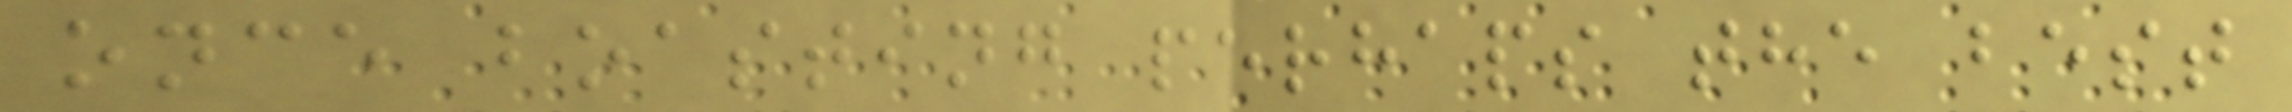once boasting perhaps the best
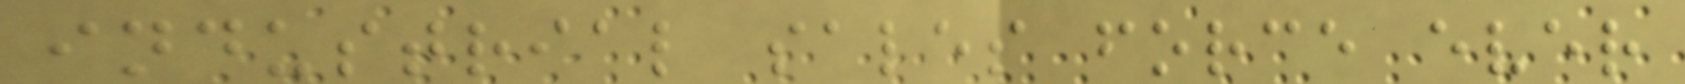industrial sales force ever
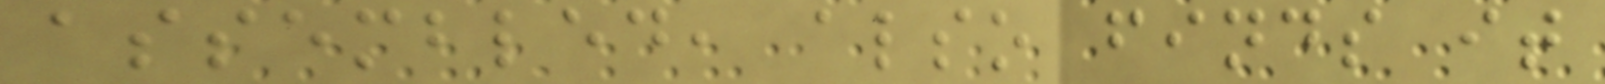assembled, also finds it
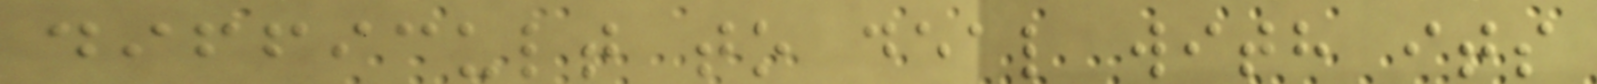difficult to deal with its
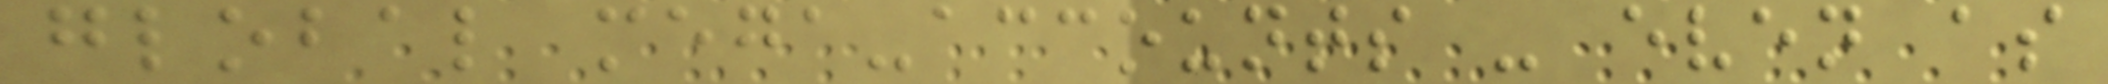global mega-accounts - even as
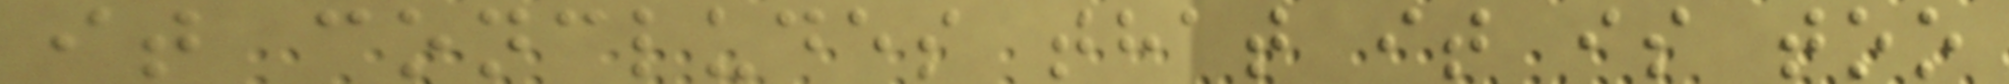it concludes that it is too
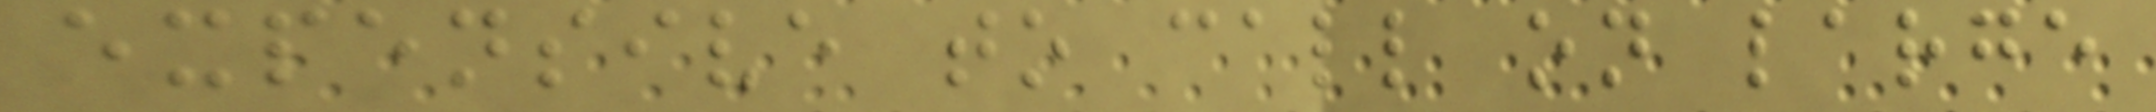expensive to call on large
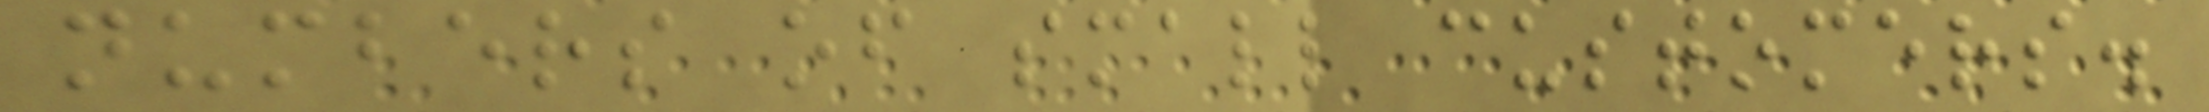numbers of small customers.
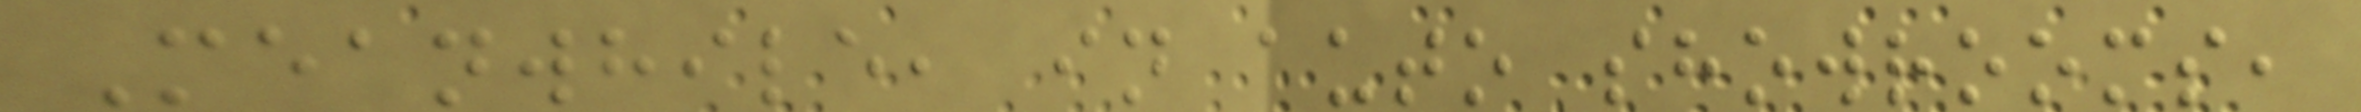Meanwhile, in auto showrooms,
